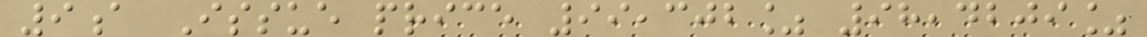9a Issue price 99,302% 98,4209%
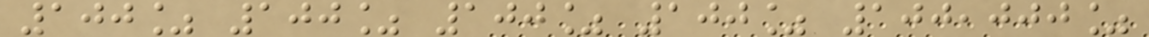100% 100% 100% 100% 100,000%
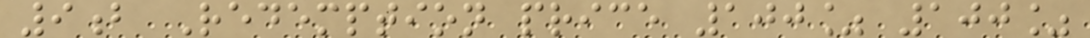9b Redemption price 100% 100%
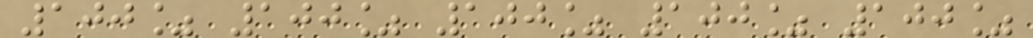100% 100% 100% 100% 100%
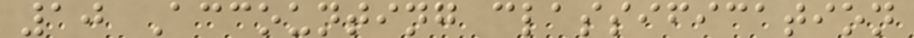10 Accounting classification
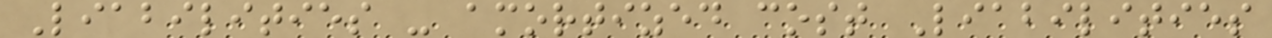Liabilities - amortized cost Liabilities
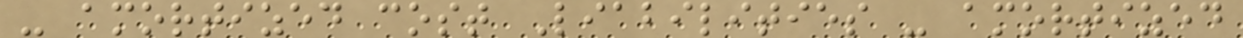- amortized cost Liabilities - amortized
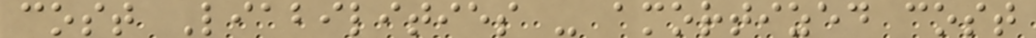cost Liabilities - amortized cost
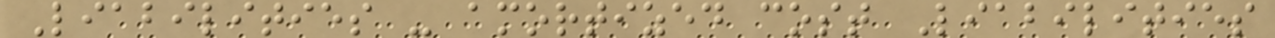Liabilities - amortized cost Liabilities
